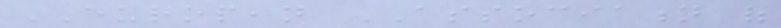EUROPEAN ASSOCIATION of
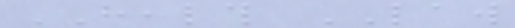HEALTH LAW
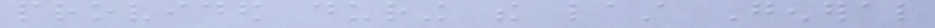provided during the last General
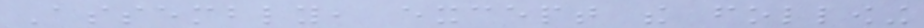Assembly, except the following
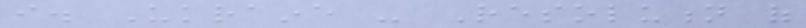i. Ukraine - Resolution of
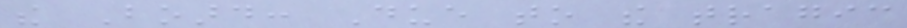the Board: Due to the tragic
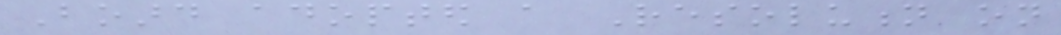Board adopted a Resolution on
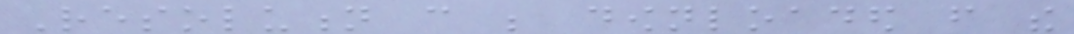Resolution can be downloaded from the
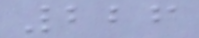226
